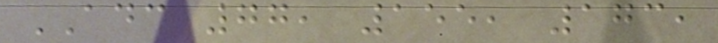ADC 77, 155, 173,
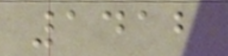1412
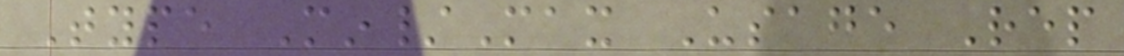Type Min/Max Usage Rep
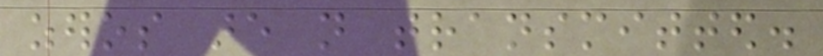zeros are not transmitted.
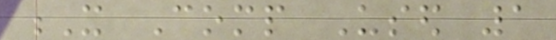X Comp Used 1
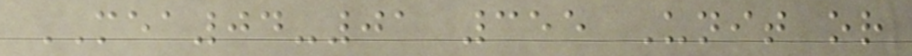MEA04-01 355 Unit or
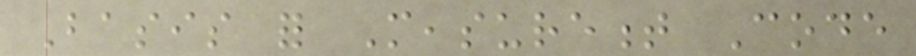Basis for Measurement Code
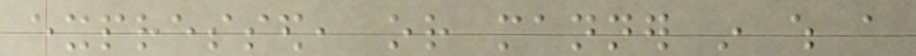expressed, or manner in which a
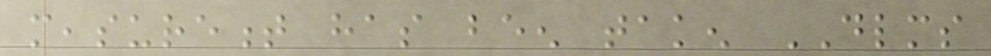measurement has been taken DLMS
